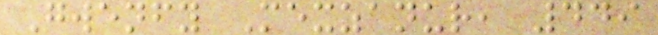Gwenfy Mexzanur, 449
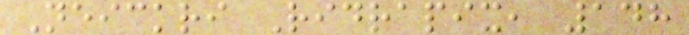Neickri Ridrapix, 148
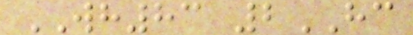WH83 2HC
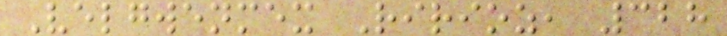Velgwenmex Ririoz, 328
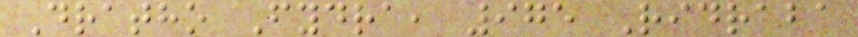Dratho Fydra, 975 Ridraba
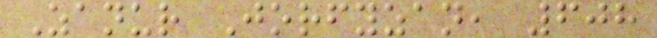Zanur Jorfyzan, 608
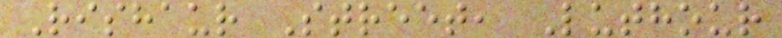Rishaur Street, Luthour
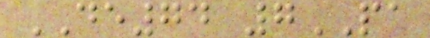DE74 7PA
